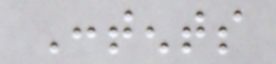Contents
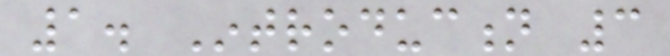1. Introduction 3
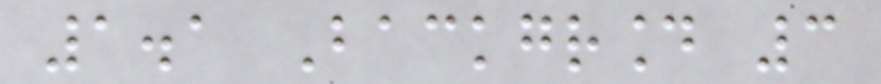1.1 Background 3
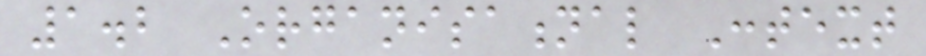1.2 Organisational Context
